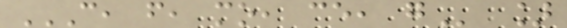C, F, MO, CE, G ]
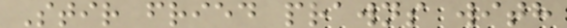Stir fried prawns with
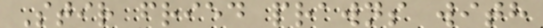Stir fried prawns with
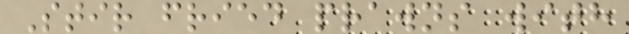Stir fried prawns with
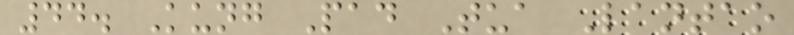44. Kung Pad Tua Lantao
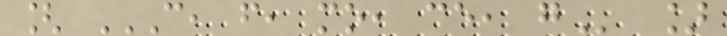[ C, F, MO, CE, G ]
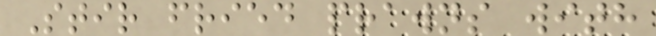Stir fried prawns with
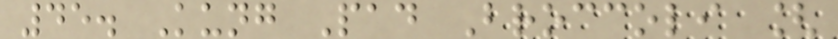45. Kung Pad Broccoli [
